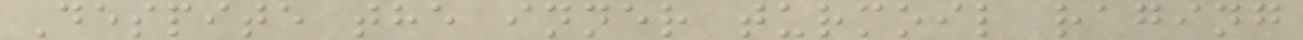Despite the inner turmoil raging
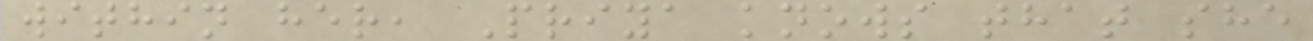within her, Priya knows that she
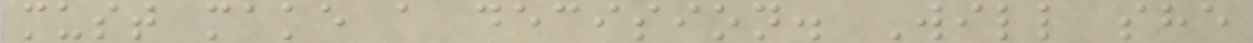must make a decision. Will she
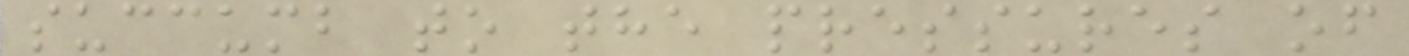succumb to the pressures of
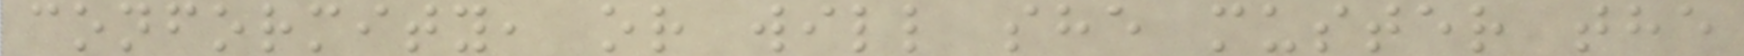conformity, or will she muster the
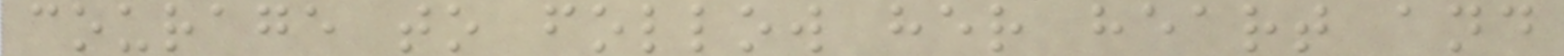courage to follow her heart and
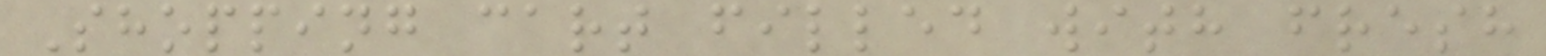Shopping cart filled with fresh
